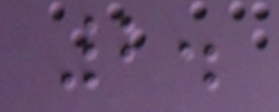2.
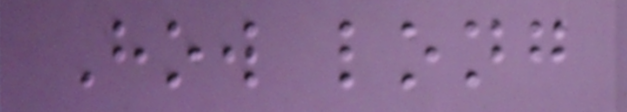How long
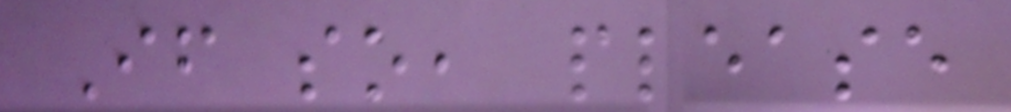If so, please
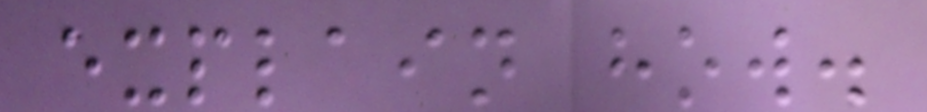explain how.
